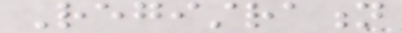Registration
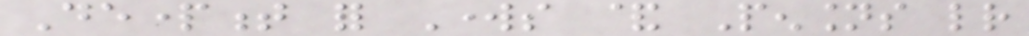Department for Works & Pensions letter
